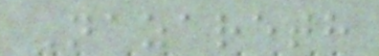Nazareth
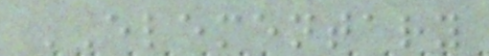ELEMENTARY
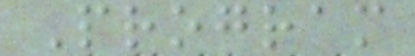Program
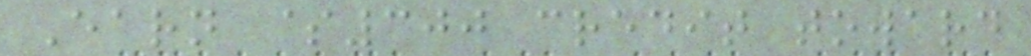Earn $300 credit toward
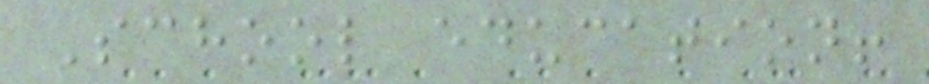School education!
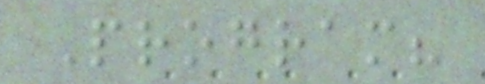Program?
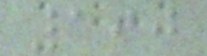190
